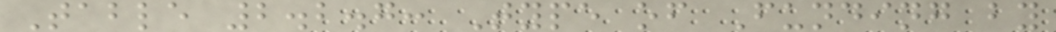Table 2.2.7: Type of Funding by
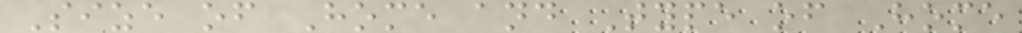Size of Home and Type of Home
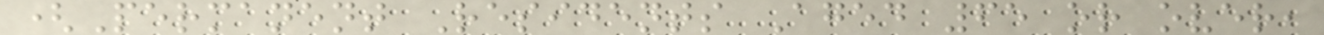(Permanent Residents Aged 65 or over,
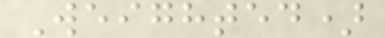Weighted)
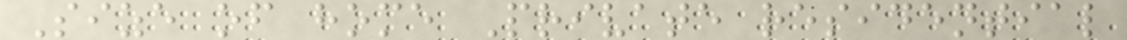Size of home Private residential
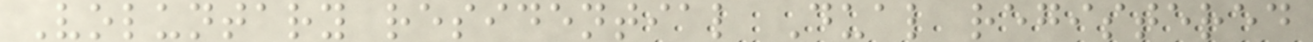Voluntary residential Dual registered
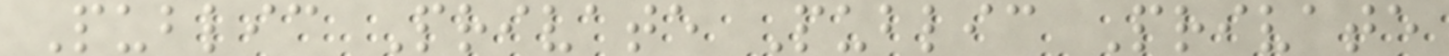Public Private Public Private
